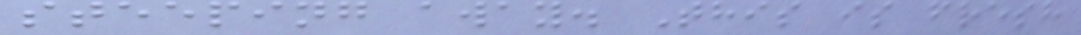steeping away. This is fresh
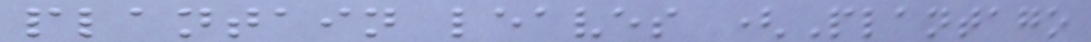plantain leaves (Plantago
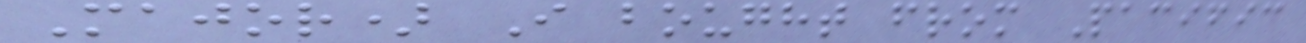Major) I bought from Pacific
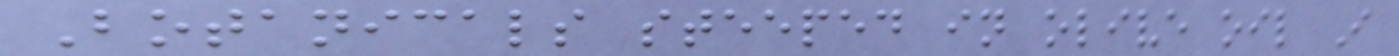Botanicals steeped in olive oil I
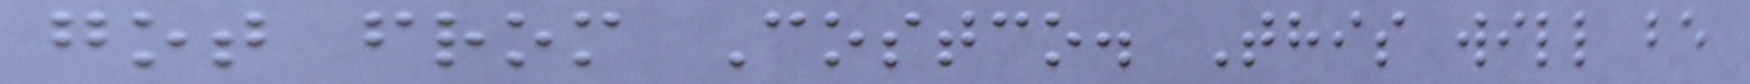got from Costco. This will be
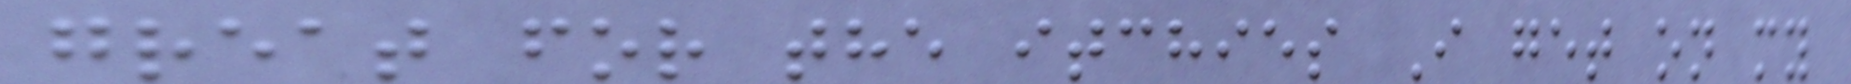great for the itchies I get on my
